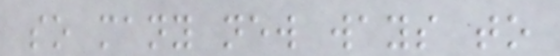so many new ways to
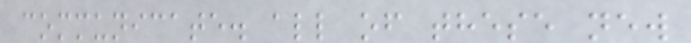communicate. all of these new
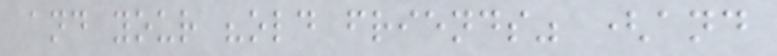and your "old friends" (and
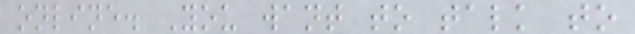online. You want to talk to
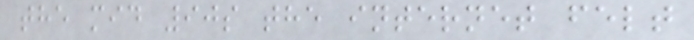the mid 90s the internet felt
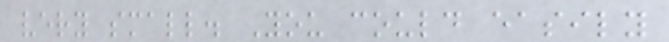very small. You could easily
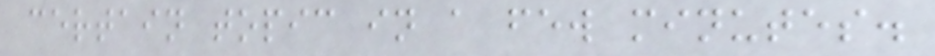certain topic in a few minutes.
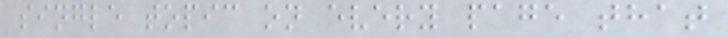single topic on every page that
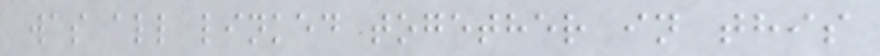was all linked together in this
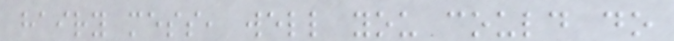hairy mess, well you could do
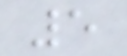5
